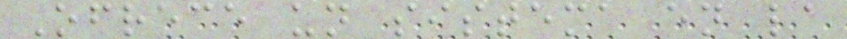Ofrece un sistema en la
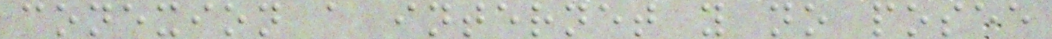conexion a internet y no posee
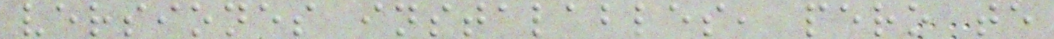versiones instalables, pero te
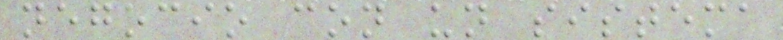negocio con un sistema
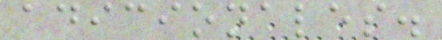adicionales.
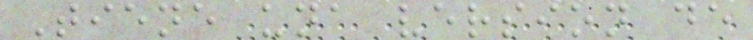Tiene una version de
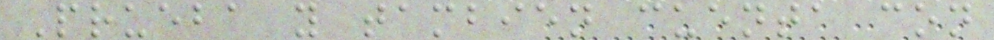Prueba y tambien cuenta con
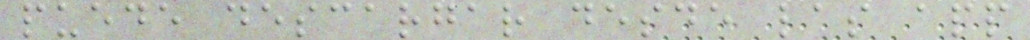puede descargar desde las app
